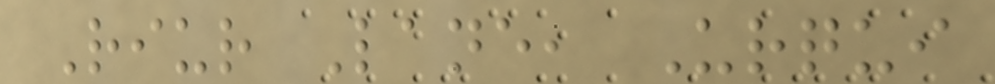Riur Lane, Urqui
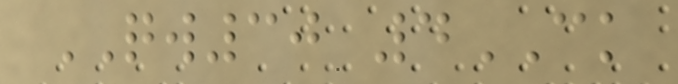QW30 4CK
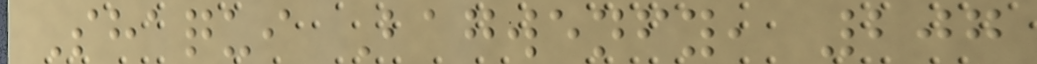Shaqui Bagwenfy, 207
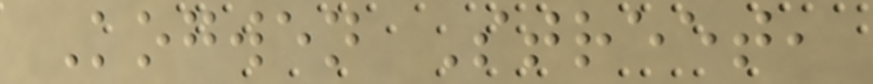Kogwen Street,
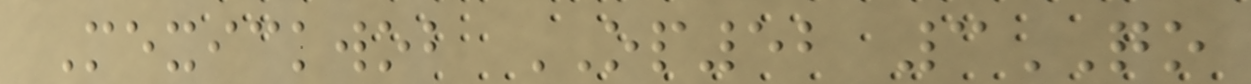Mexickwob OP52 3QO
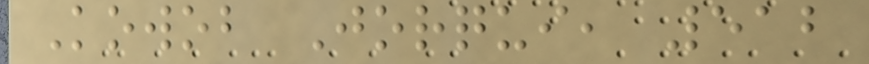Kowob Jorqui, 512
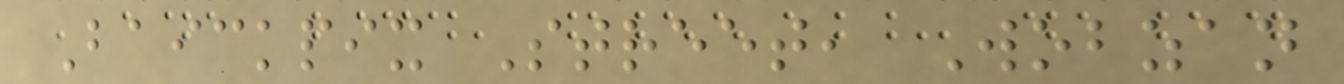Baickpix Street, Wobzan
